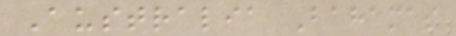Australia Bahamas
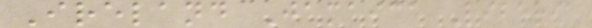Ireland Jamaica Liberia
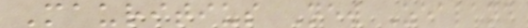Mauritius New Zealand
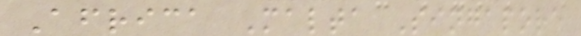Africa Malta Singapore
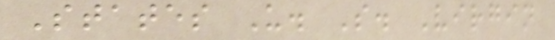States U. S. Virgin
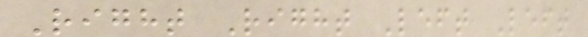Right Right Left Left
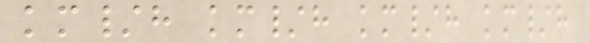km/h km/h km/h km/h
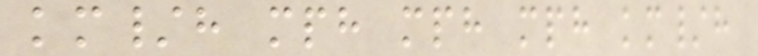km/h mph mph mph km/h
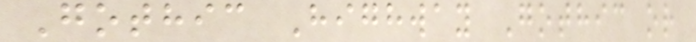Gothic Highway Gothic or
